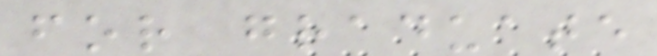for graduate
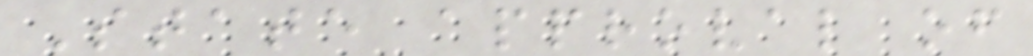State approval of
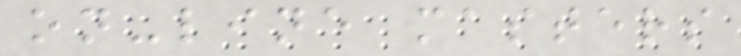on-line masters
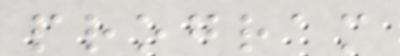program
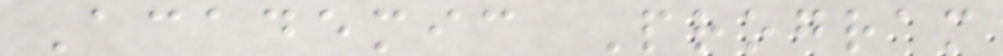Academic Program
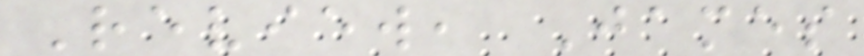Review, James
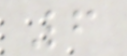6
